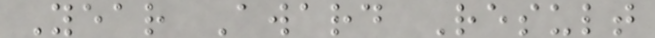Year Award Result
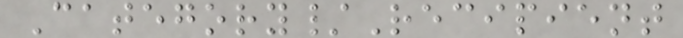Category/Recipient
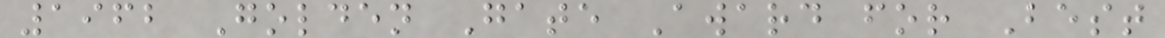1962 Golden Gate Award for Best
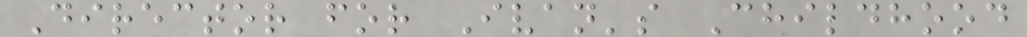Director for Ivan's Childhood
